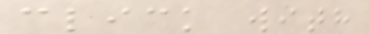click with
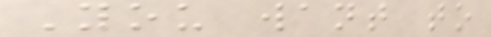You want to
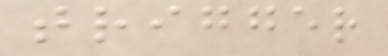trigger
